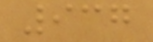937
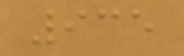935
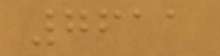7611
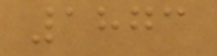1873
